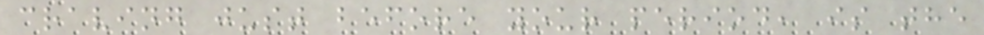craving just before your period, is the
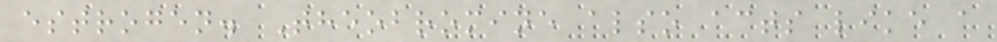estrogen. Theobromine also acts like a
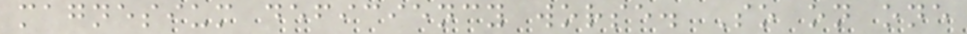magnesium deficiency worse. So on one
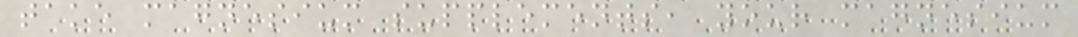take magnesium supplements, your magnesium
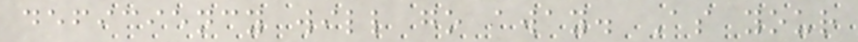deficiency will go away. As your
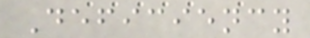Deficiency
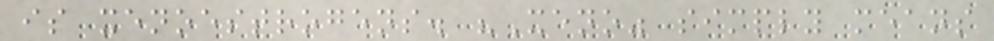is xenoestrogens. "Xeno" simply means
